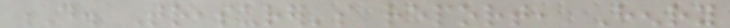D. Treasurer's report, Henry
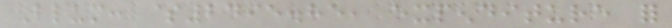Blum: $2495.85, expenditure for
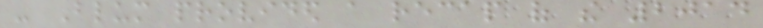- Blum provided a recap of the 2014
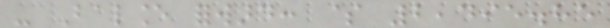- Balance forward: $ 2,495.85
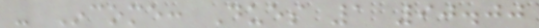- Income: Dues 1 90.00
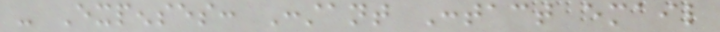- Expenses: Constant Contact email
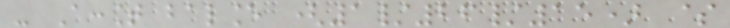- Account balance (1/26/15) $
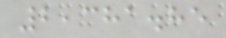2,381.85
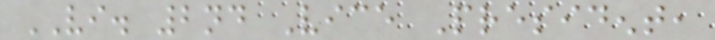VI. 2nd Vice President,
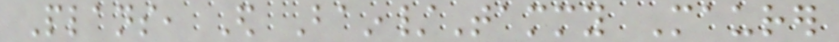Plans, Ed Bain/Tammy Maurer
